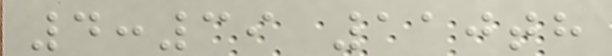4:39 110th
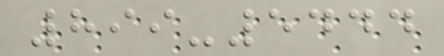899-5444
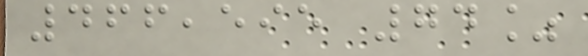466,595 74%
